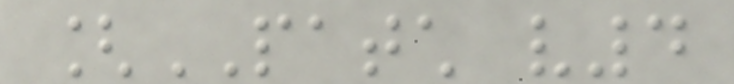[PATCH v4
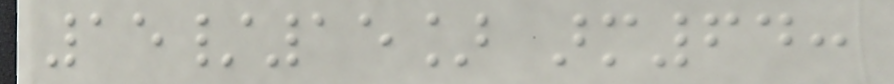15/15] arm64:
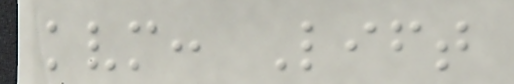kvm: Lift
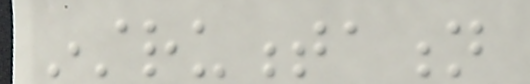instrumentation
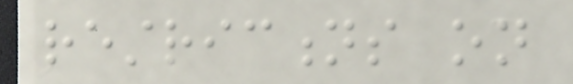restrictions on
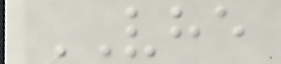VHE
